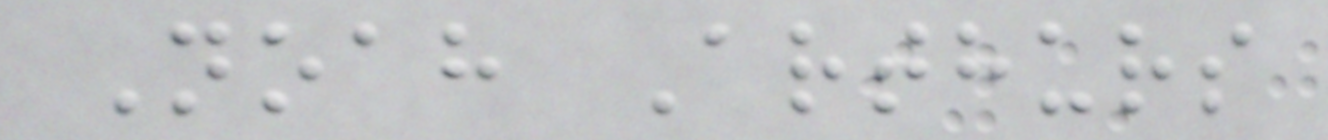Noah Arthurs
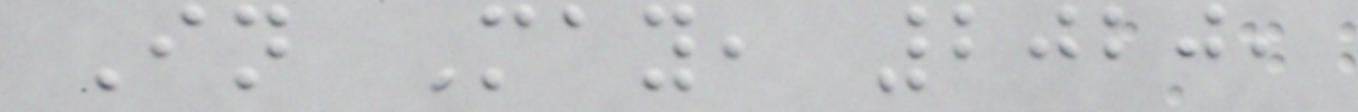In May, 2020,
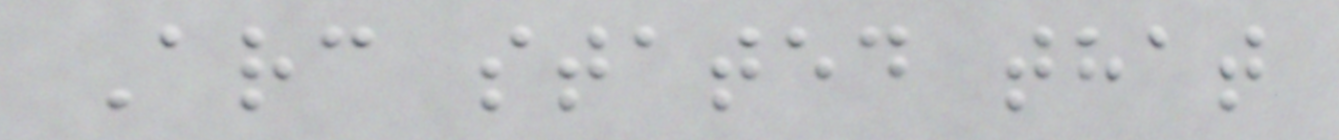Arc stated that
